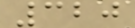320
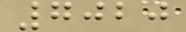7020
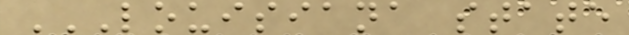LOUISIANA STATE
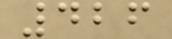426
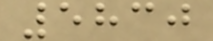5830
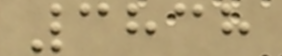3838
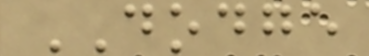DODGE
